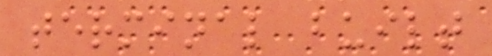terminal built
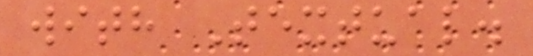with Textual.
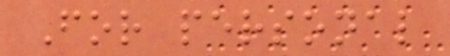For personal
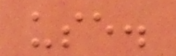use.
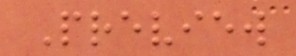Preview
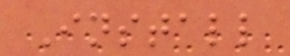Install
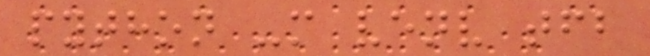python -m venv tfb
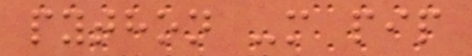python -m pip
